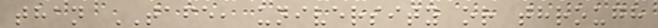than TAFE, university or through
